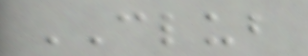CLUB
